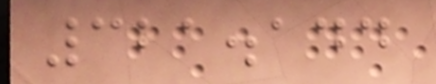321.144
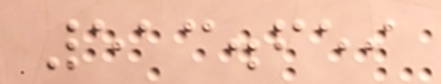513.659
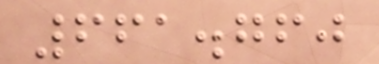661.760
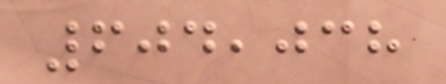604,038
